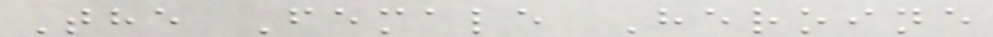The Female Heroine
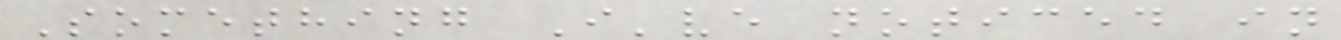Something I've noticed in
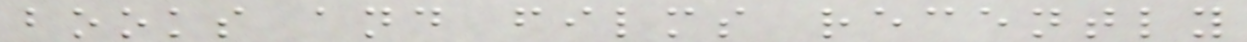books and films recently
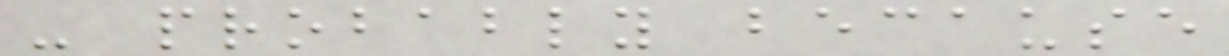- probably because
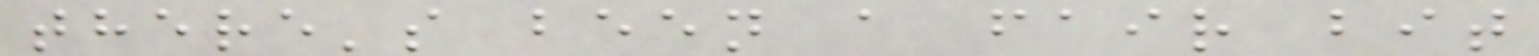there's been a fair bit
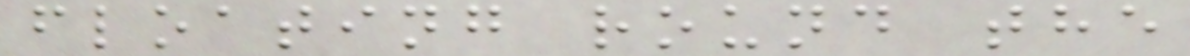floating round the
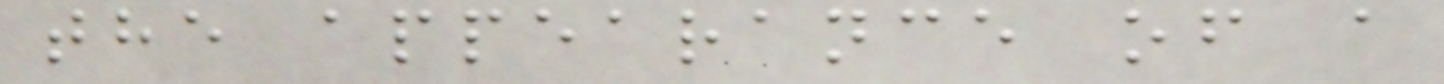the appearance of a
